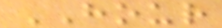HOUR
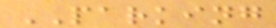PARKING
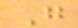G
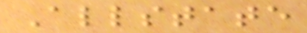Allstate
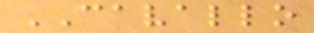CAVALLO
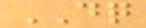DQ
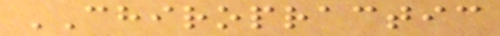CHIROPRACTIC
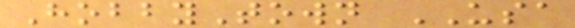HobbyTown USA
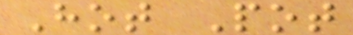Hot Pot
